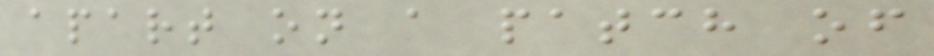apart on a patch of
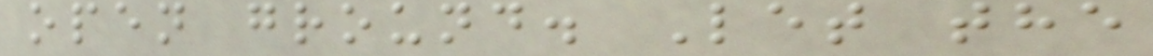open ground. Let the
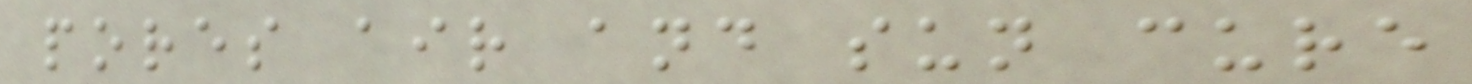pores air and sun cure
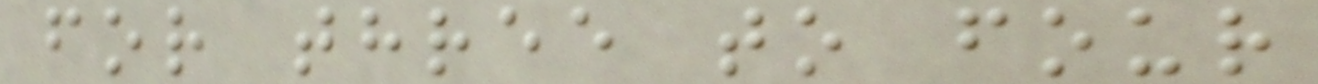for three to four
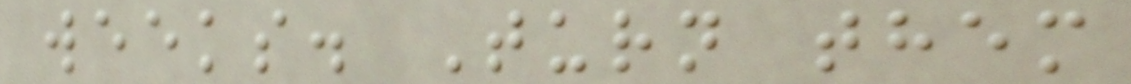weeks. Turn them
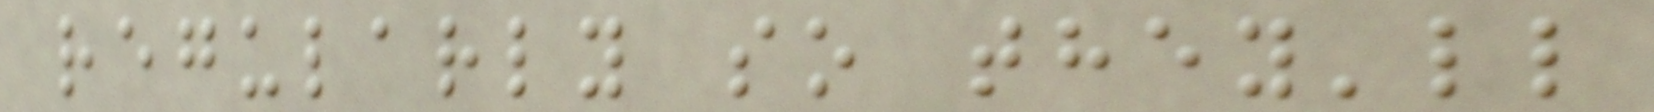regularly so they'll
